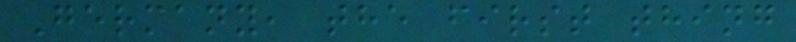Germany, the first thing
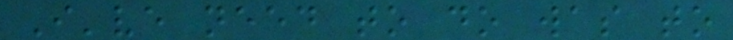I've need to do was to
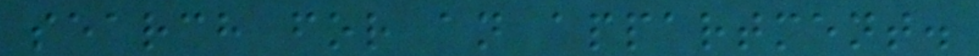search for an appartment.
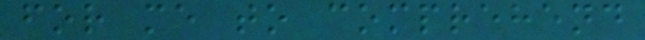for me to comprehend
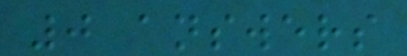0 answers
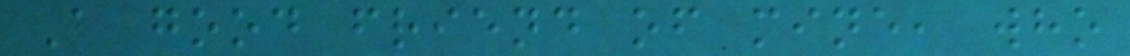A good friend of mine, who
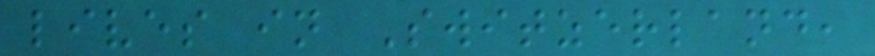lives in Switzerland,
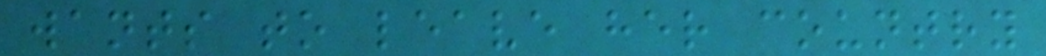wants to leave her country
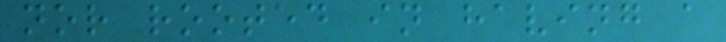nor rooted in having a
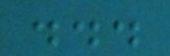...
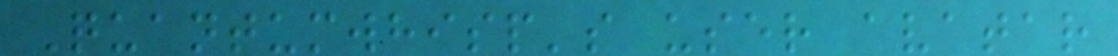Quantumwhisp's user avatar
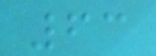63
